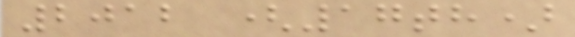2012 (17th)
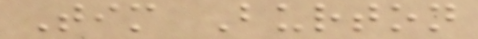Tim Burton
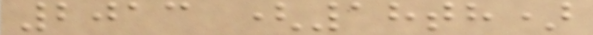2013 (18th)
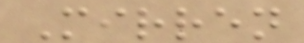Mirren
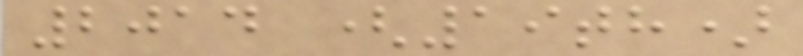2014 (19th)
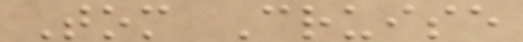Tom Cruise
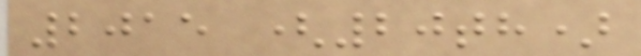2015 (20th)
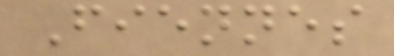Fiennes
